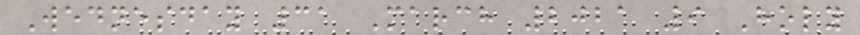Wednesday 31 March 2021 9 Holy
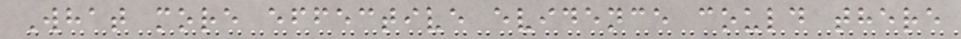What more effective evidence could there
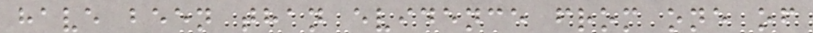have been than evidence from one of
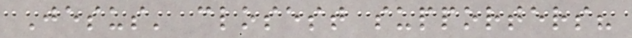Jesus' closest supporters?
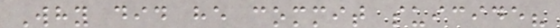Why did he commit suicide?
